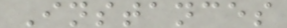Instances
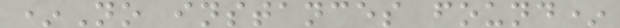*No instances found*
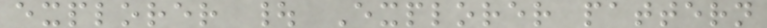explorer | Explorer pattern
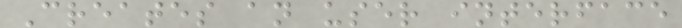Creates an user interface
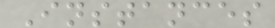Instances
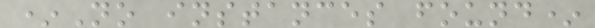*No instances found*
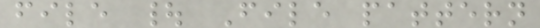file | File pattern
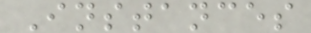Instances
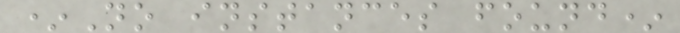*No instances found*
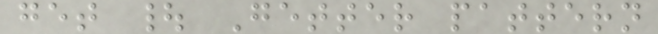get | Getter pattern
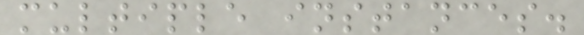multiple instances.
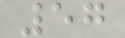57
